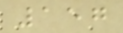157
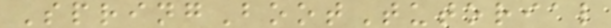SpringBootTutorial
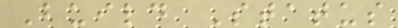Build Status
